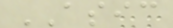ASIC
